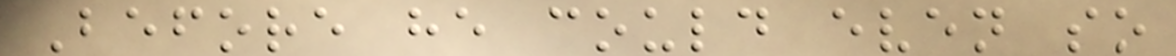Before he could even so
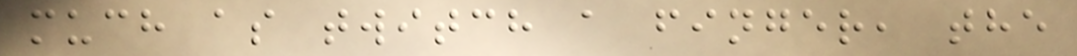much as twitch a finger, the
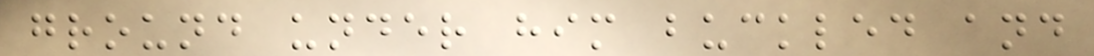ground under him buckled and
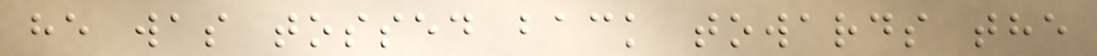he was tossed back towards the
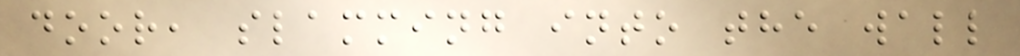door, slamming into the wall
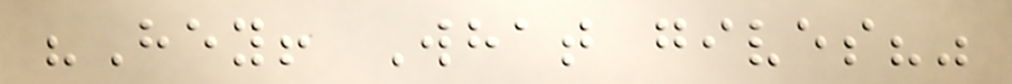"Hey! What gives?"
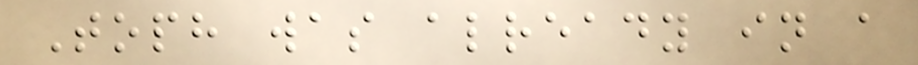Toph was already in a
